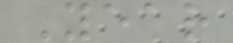Year
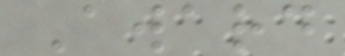Award
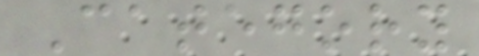Category
